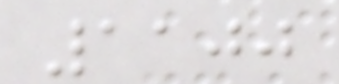1100
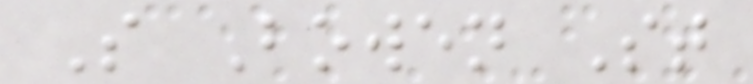S Bowen St
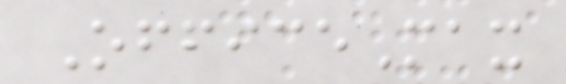OfficeMax
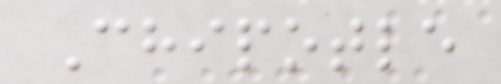Chipotle
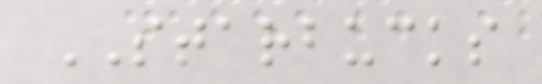STARBUCKS
